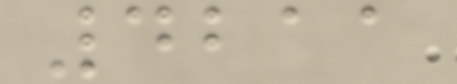4211
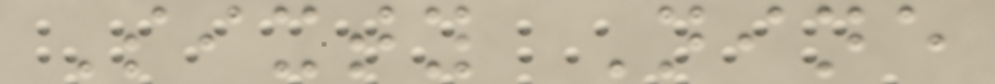Sixty Nine
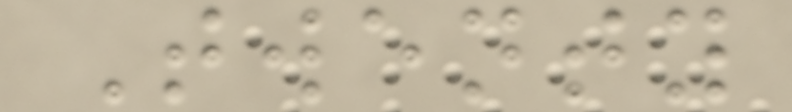Twenty
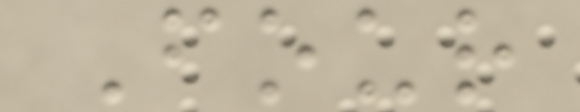Four
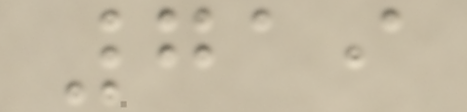719
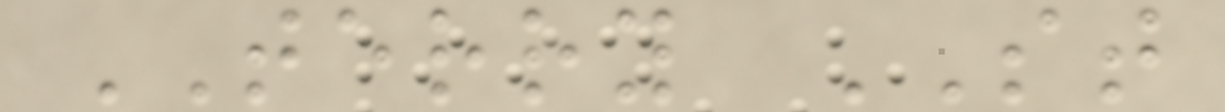TERRY ST
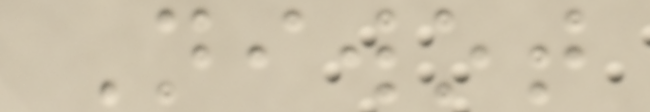Niwot
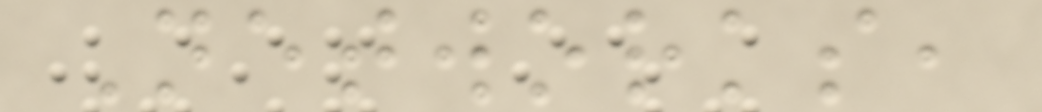Networks,
